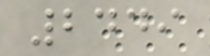2449
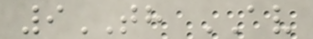9TH AV
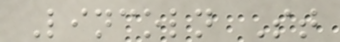Lincoln St
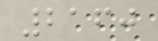2160
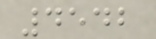4542
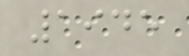1945
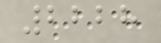2228
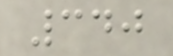340
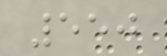550
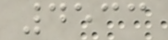4533
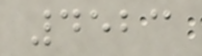4523
